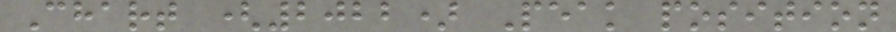Chart (2022) Peak position
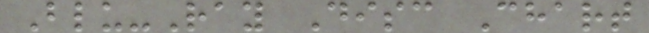Blu-Ray Disc Chart
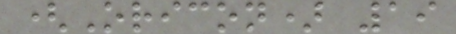(Oricon) 19
